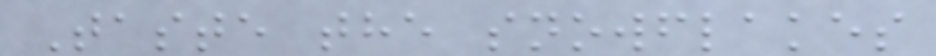Taste the snowflakes
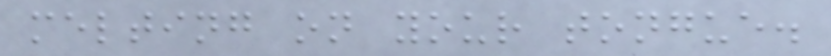melting on your tongue.
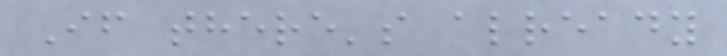If there's already
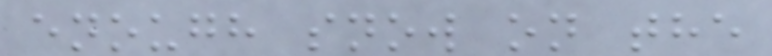enough snow on the
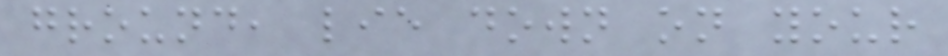ground, lie down on your
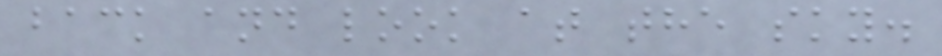back and look at the sky.
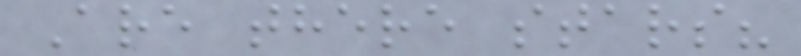Are there stars?
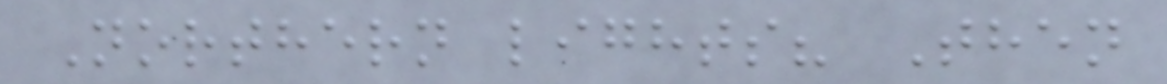Northern lights? Then
